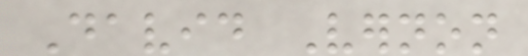David Vernon
